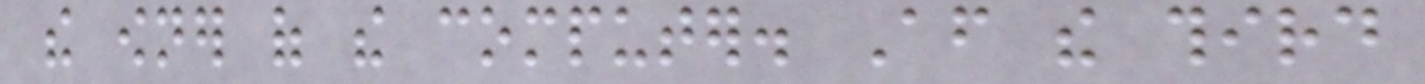the owner of the computer. After the third
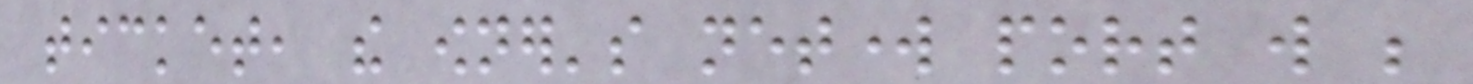ticket, the owner's network port will be
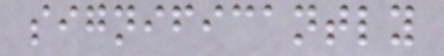significantly
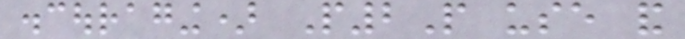discouraging) P2P use and
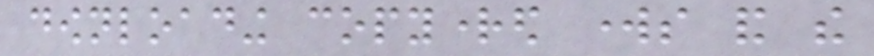downloading copyrighted works and the
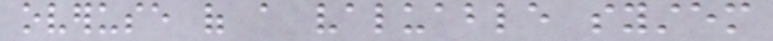overuse of a valuable system
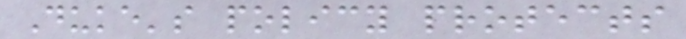Duke's policy protects
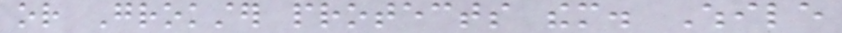or Grokster protects them. While
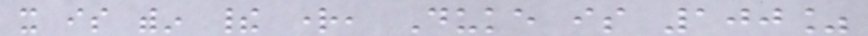it is within their right, Duke is 100%
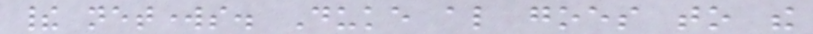their networks. Duke also goes to the
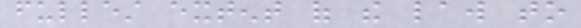fullest extent of the law to
